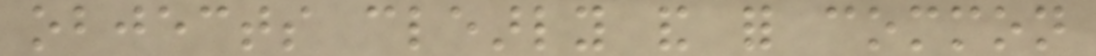objects clearly and for common
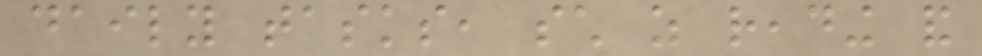daily tasks, such as reading and
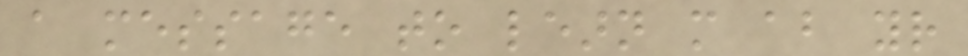a message to learn more about your
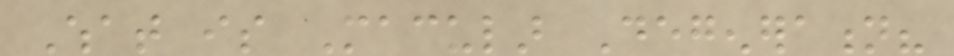What is Macular Degeneration?
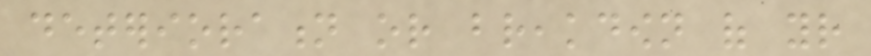deterioration or breakdown of your
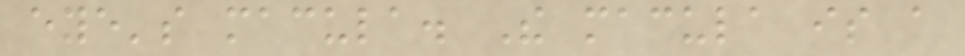eye's macula. The macula is a
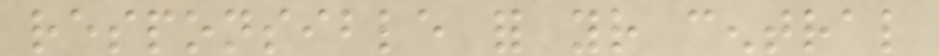responsible for your central
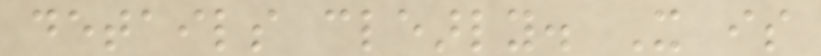details clearly. It is
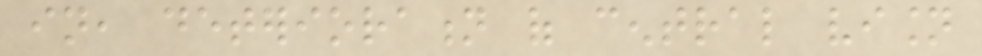in, deterioration of central vision
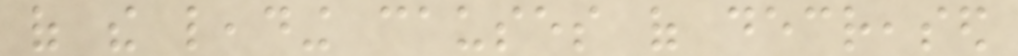of the leading causes of decreased
